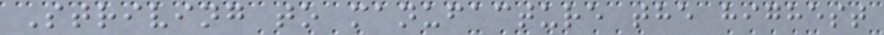Striving to manufacture the highest
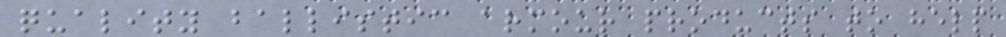quality ballistic armour products to help
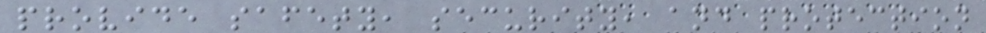provide safety, security, and protection
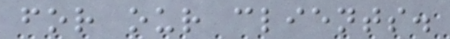for our clients.
